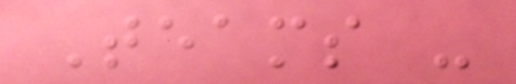Teams -
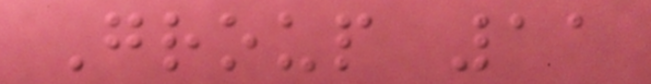Group 11
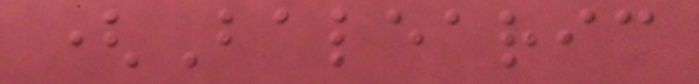(Balearic
